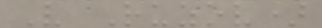V Ruzov)
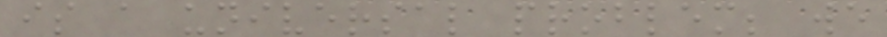is a universal problem; we
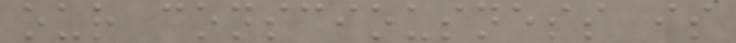our consciousness is
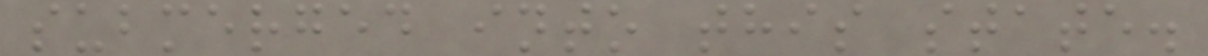submerged into this state.
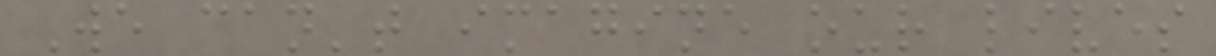We can't imagine our lives
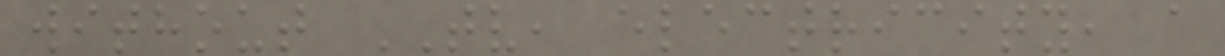without TV, electricity, a
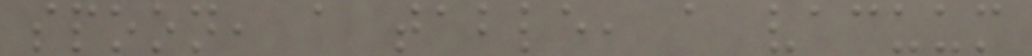spoon, a table, a vacuum
